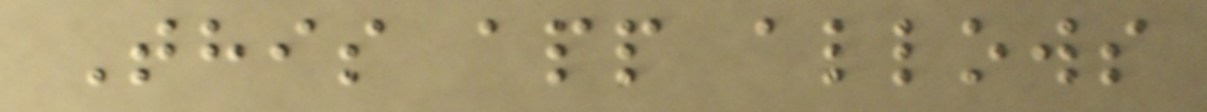This app allows
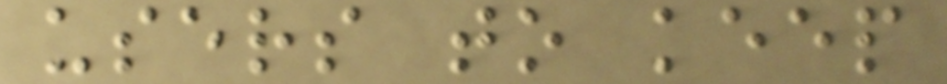users to keep
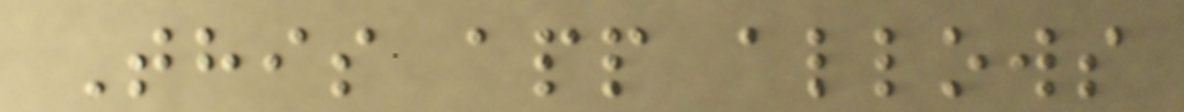This app allows
